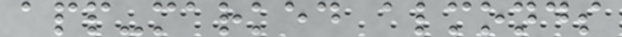app-marked almonds
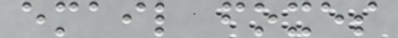email foxes
